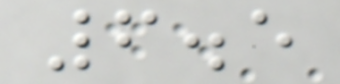6.5
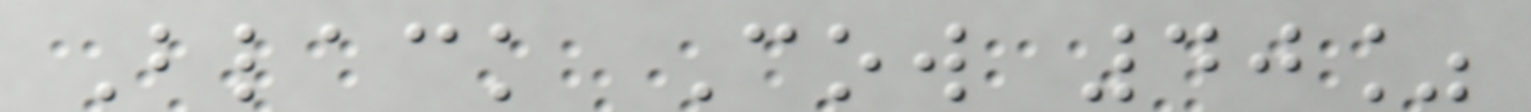Black Cow 40%
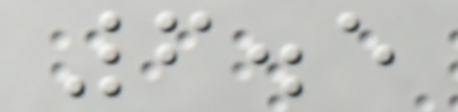6.5
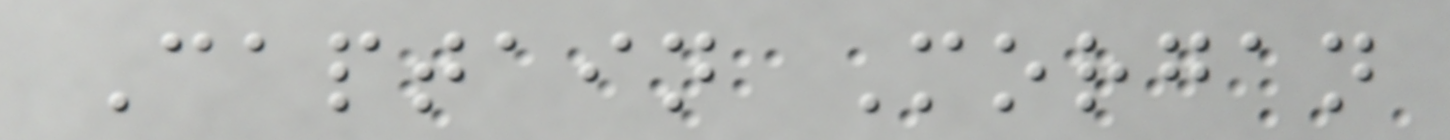Captain Morgan
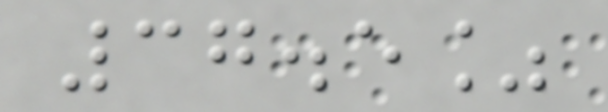37.5%
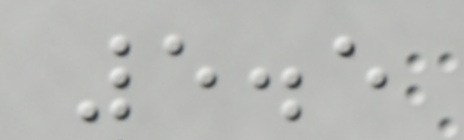5.5
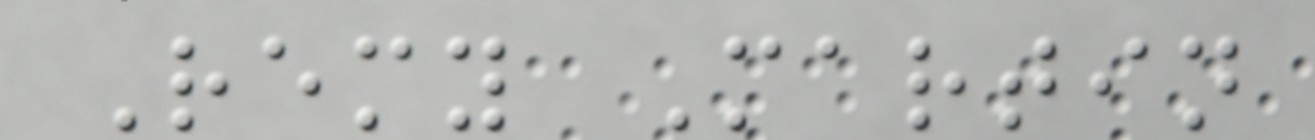Remy Martin
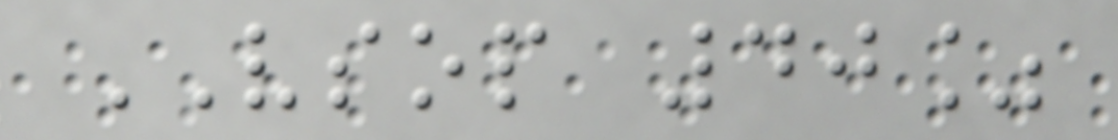VSOP 40%
